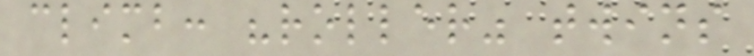climb: "roller" twins
